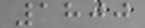1800
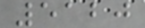5120
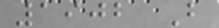1902 B
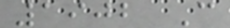1902 C
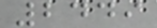2449
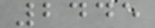2445
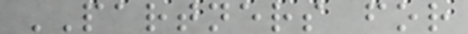PARTNERS for
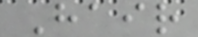Hair
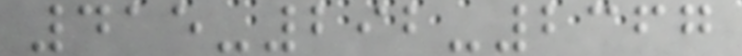415-292-2367
